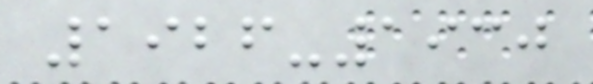1926-1930
